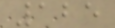125
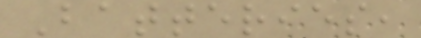Batteries,
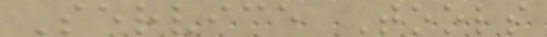Service Tools
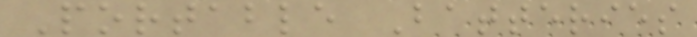Portable Batteries
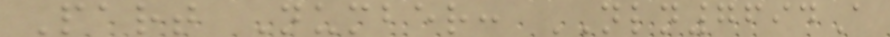Part Number: NLN7694A
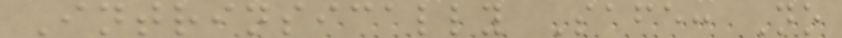Intrinsically Safe: No
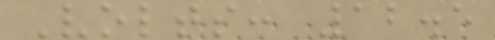Volts: 12.5
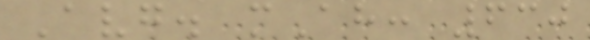Avg. mAh: 630
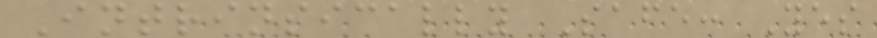Intrinsically Safe: Yes
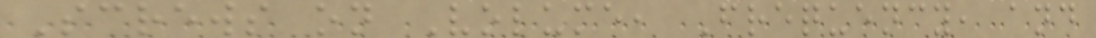Screws on Volume, Frequency, and
